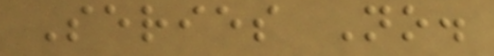Series No.
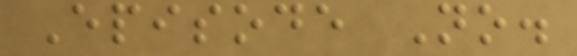Episode No.
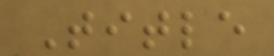Title
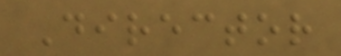Director
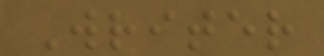Writer
